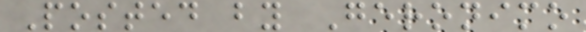Posted by Geronimo
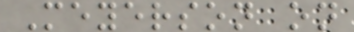Meyerson on
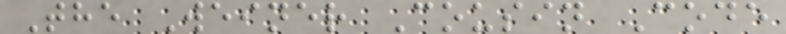The Weiner Cousin Code
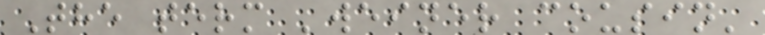The term 'weiner cousin'
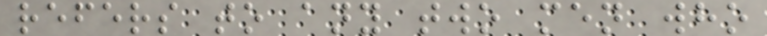refers to any two men who
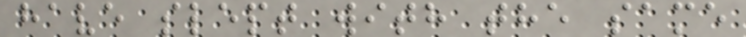have slept with the same
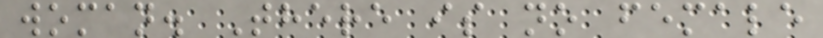woman. There is no female
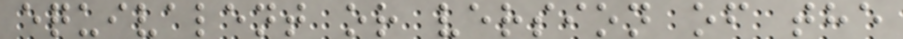equivalent or version of the
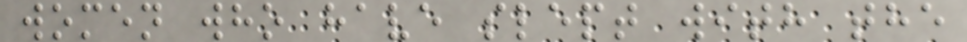women who have slept with the
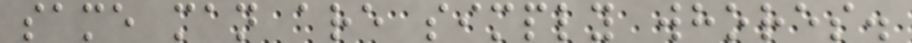same man are simply whores.
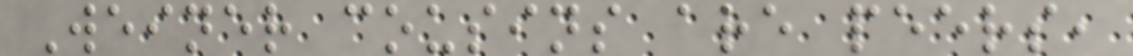Weiner cousins are peers,
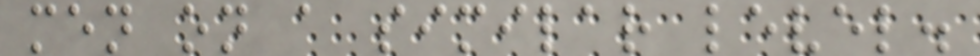men on a similar level.
